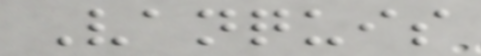Vanquis
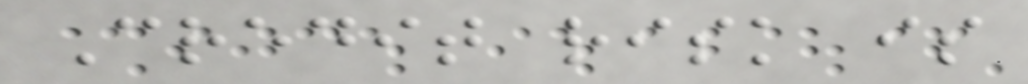Credit risk is
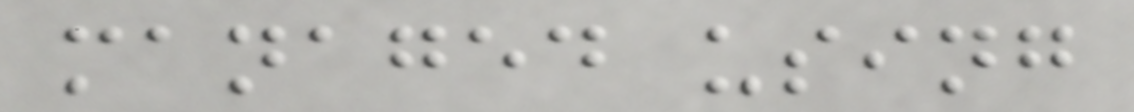managed using
